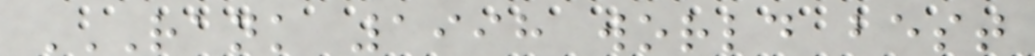RANK 1998 WORLD BEST
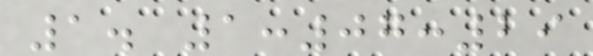1. 1:07:29
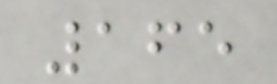165
